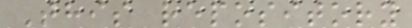This repository
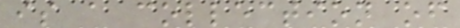is a collection of
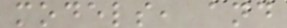models, and
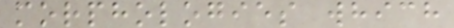morphologies which
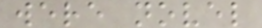were novel
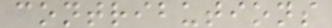contributions
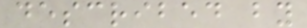described by
